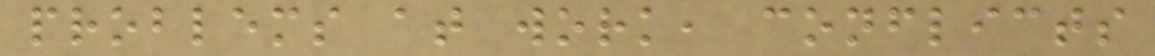problems at work, conflicts
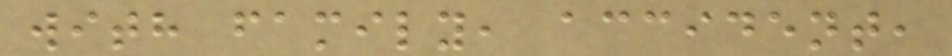with family, accident,
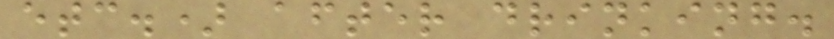etc.) after drinking.
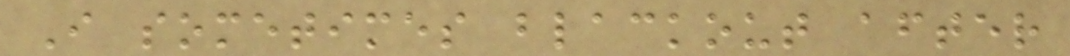I sometimes blackout after
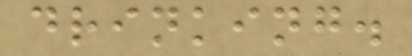drinking.
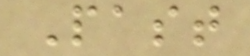Past
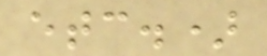etc.)
